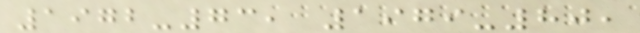1972-73, 1979-80,
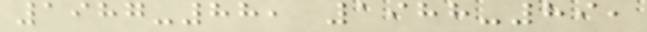1987-88, 1988-89,
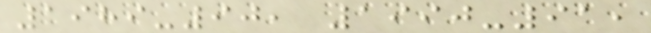1989-90, 1990-91,
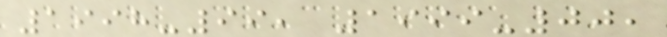1998-99, 1999-00,
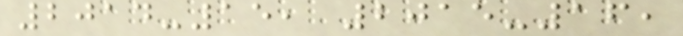2014-15, 2015-16,
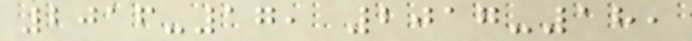2016-17, 2017-18,
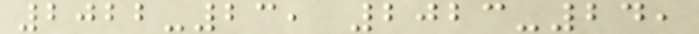2022-23, 2023-24,
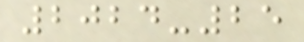2024-25
